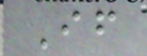If
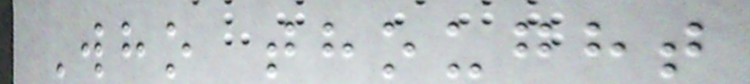Who thought
